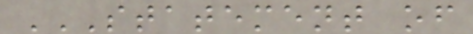STATEMENT OF
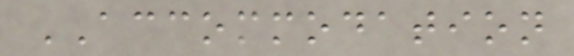ACCOMMODATION
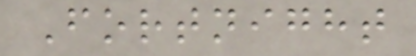Fortnight
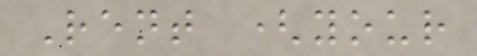Rent (your
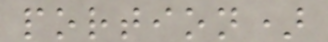portion)
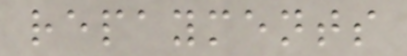repayments
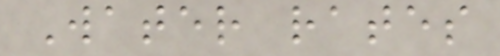Water rates
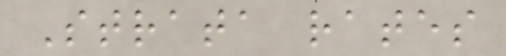Strata rates
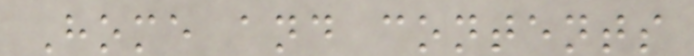Home and contents
